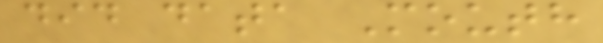did data Mouth
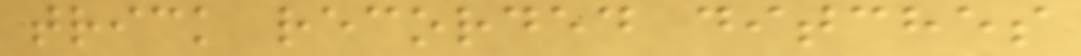trick recorded ditches
